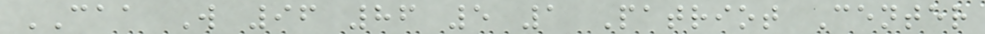CAA W 96 86 5 1 Patriot Center
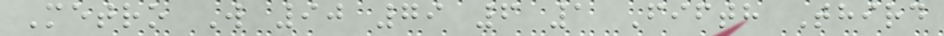Metro W 90 79 6 1 Fifth Third
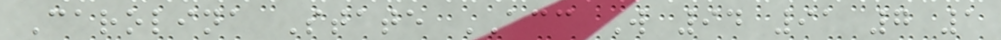Carolina State ACC W 94 91 7 1
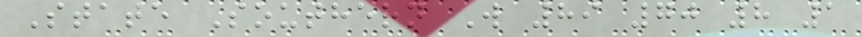State Southern W 89 70 8 1
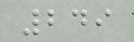249
